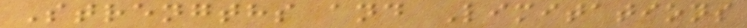Strengths and Limitations
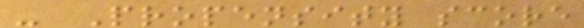- Propensity score
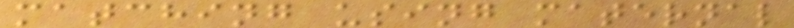matching using maternal
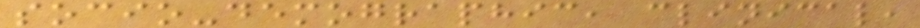socio-demographic, clinical,
